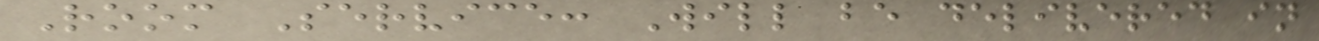Room Service: Will be delivered in
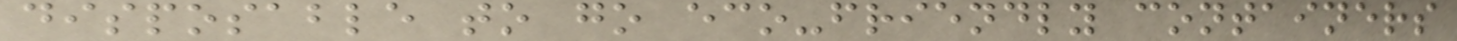disposable to go eco-friendly containers
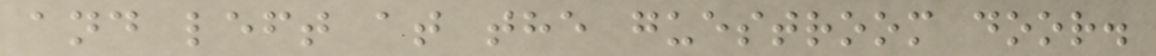and left at the guestroom door.
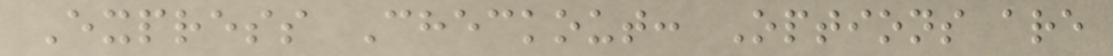Express Checkout: Options are
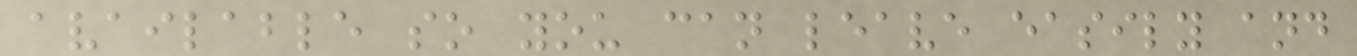available so you can leave easily and
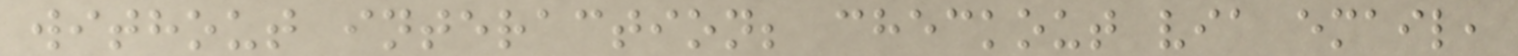without interaction; checkout via email,
